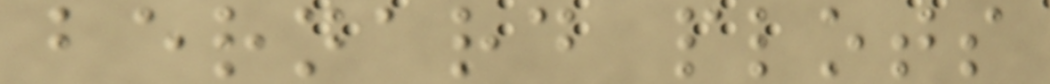bernard plots
